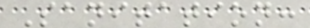Sanitation:
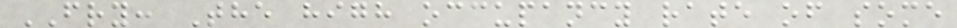FRY: The high occupancy rate of some
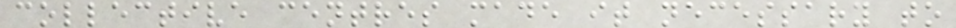collective centres made it necessary to
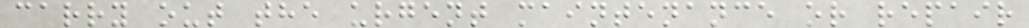carry out the urgent maintenance or repair
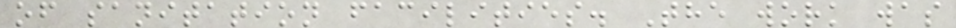of sanitation facilities. The work was
